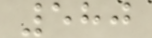580
